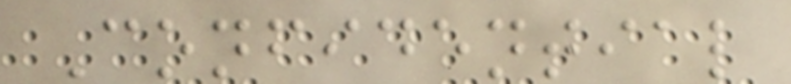Confidential
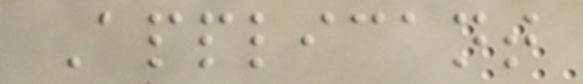Applicant
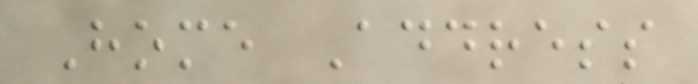Home Address
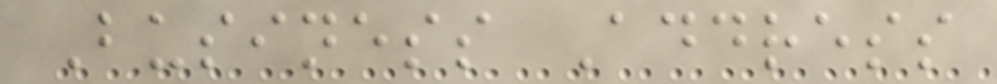Business Address
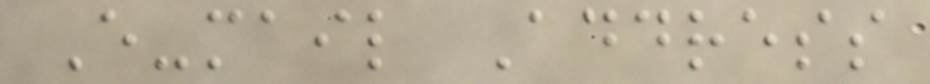E-mail Address
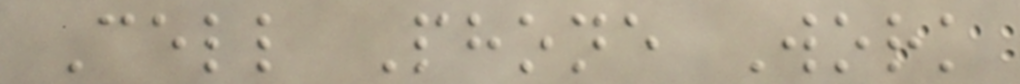Cell Phone Work
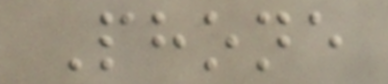Phone
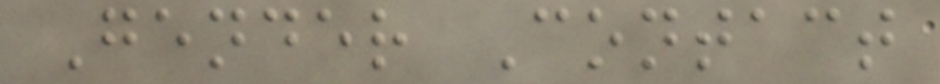Gender Contact
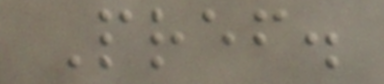Pref.
